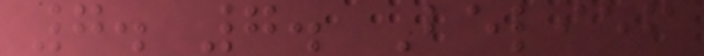7. 7. Belief
